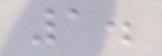1.
